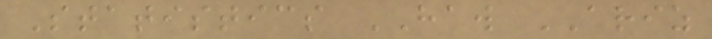Statistics HAW ARIZ
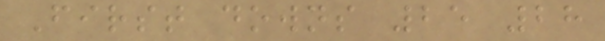First downs 25 28
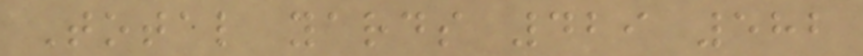Total yards 429 582
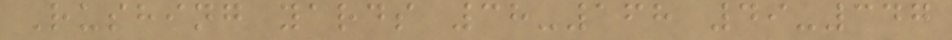Rushing yards 38-168 49-347
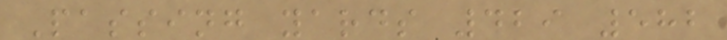Passing yards 429 582
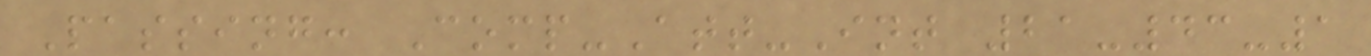Passing: Comp-Att-Int 21-43-1
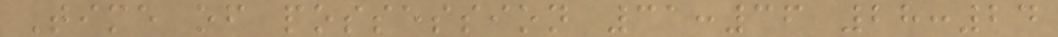Time of possession 31:36 28:24
